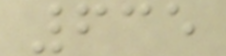635
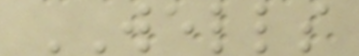WELLS
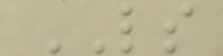LS
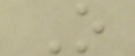O
